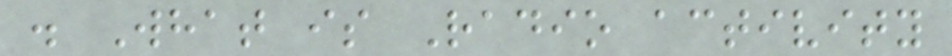. What is Radio activity
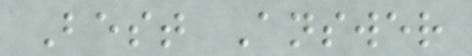Best Answer
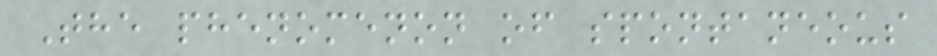The phenomenon of spontaneous
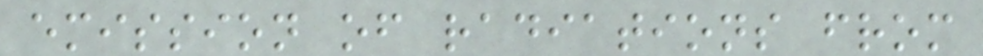emission of radiations from
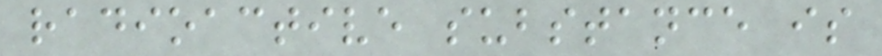radioactive substance is
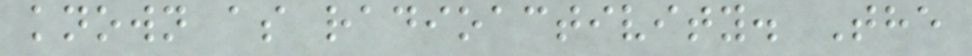known as radioactivity. The
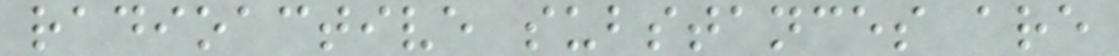radioactive substances are
